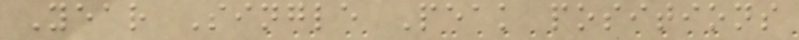Year Single Peak positions
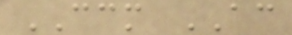CCM AC
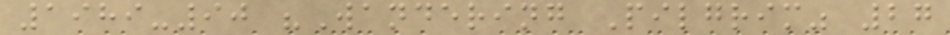1989-90 "Wandering Pilgrim" 27
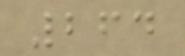264
